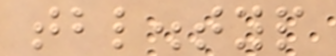tbl.typ
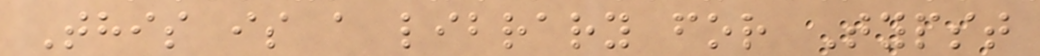This is a library for Typst
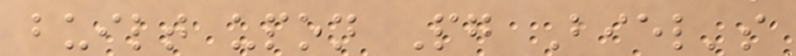built upon Pg Biel's
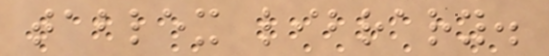tablex library.
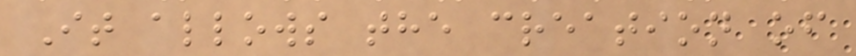It allows the creation of
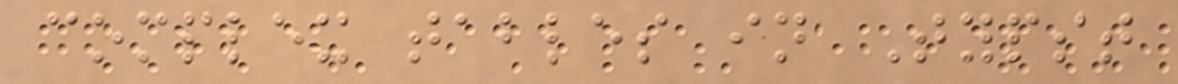complex tables in Typst
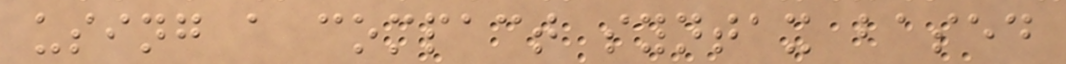using a compact syntax based
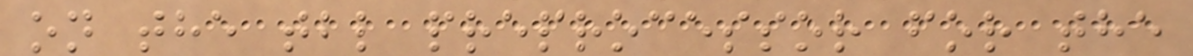on the tbl preprocessor for the
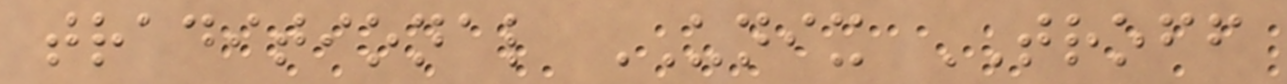traditional UNIX TROFF
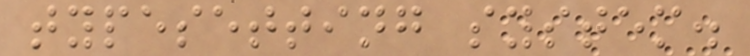typesetting system.
